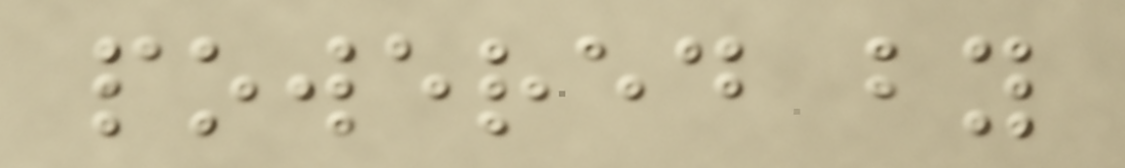powered by
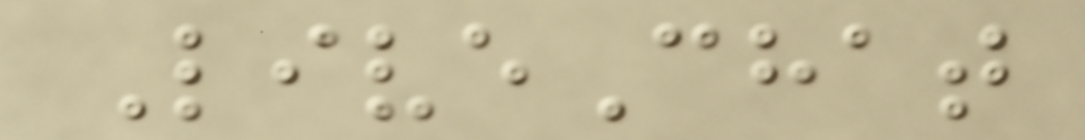LiveChat
